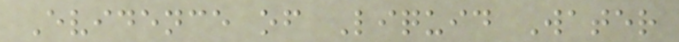Evidence of Liquid Water
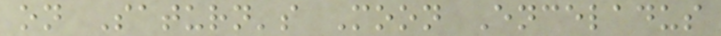on Saturn's Moon Enceladus
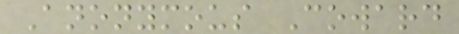Anonymous Coward
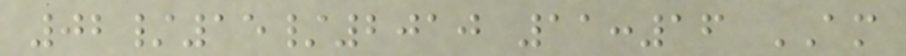02/15/2010 11:16 AM
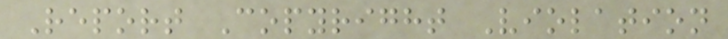Report Copyright Violation
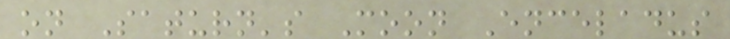on Saturn's Moon Enceladus
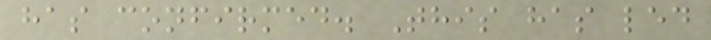has confirmed. This has led
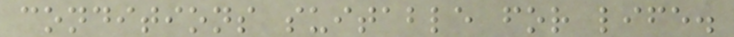conditions suitable for life.
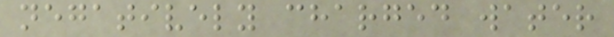negatively charged water
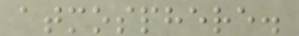atmosphere.
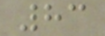83
